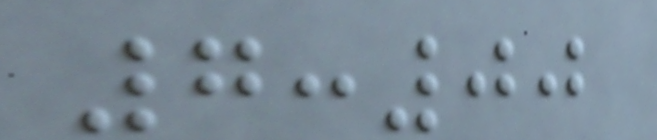7:00
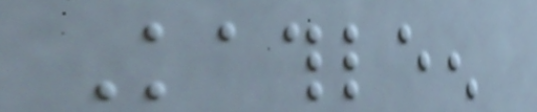Kathleen
